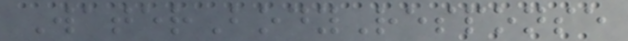WaterBodyResponse
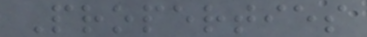Properties
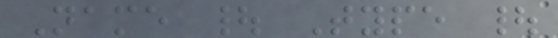Name | Type |
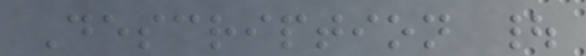Description |
